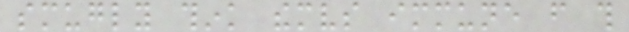smugly think themselves immune from this
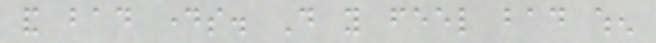and bad days. Do you feel bad when
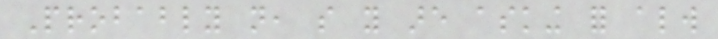Probably not, so you are asking for always
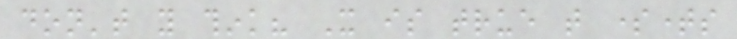don't you think? It is true that sometimes
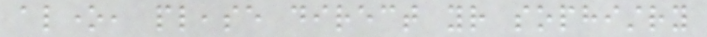alone, please direct your sophistry
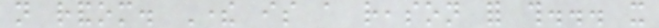not random. There is a reason for this... it
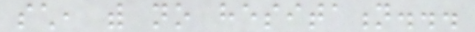such, with no hesitation...
